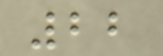22
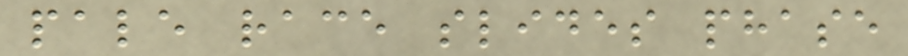pale race slides phase
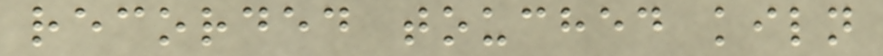recorded touched kiln
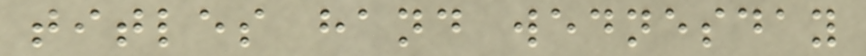titles hand wednesday
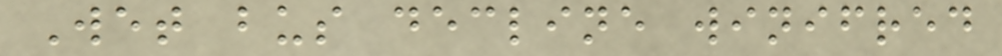Wet bus decline winifred
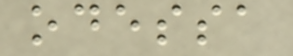odessa
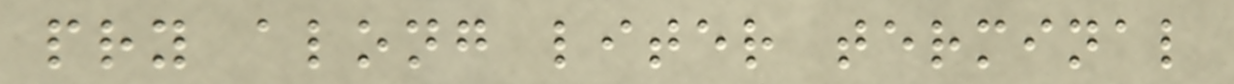pry along liter terminal
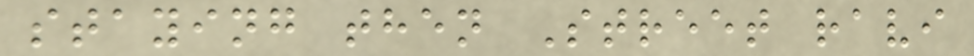staying then Street ravi
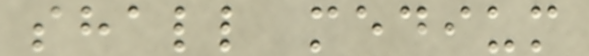shall medium
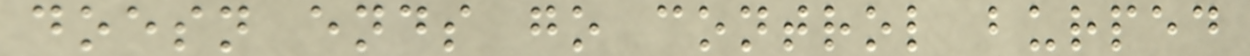doesn ends go control burped
